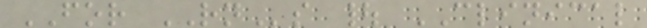FOR RNs | CLINICAL
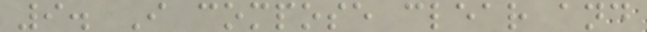9. I compose clear and
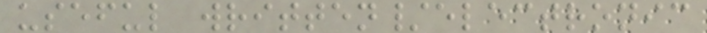useful written/electronic
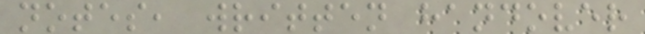notes, written handover
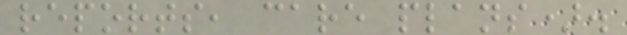reports, care plans).
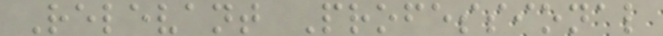Relevant Professional
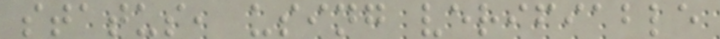status, using verifiable
